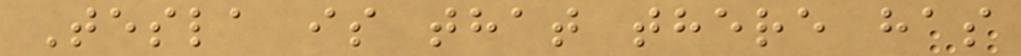Tesla is that there has
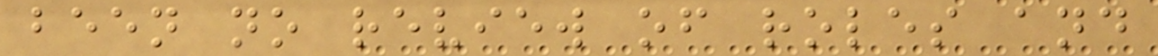been no review of roles and
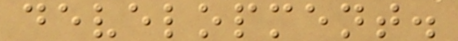development.
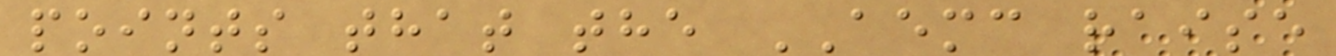points that the AEMC raise
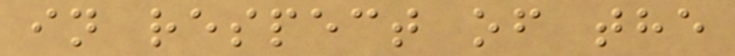in respect of the
